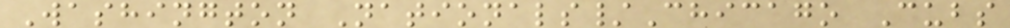Washington Nationals/Chicago Cubs
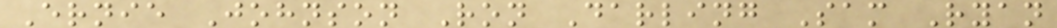Ernie Johnson Ron Darling Sam Ryan
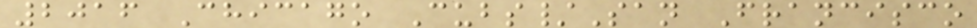2016 Chicago Cubs/San Francisco
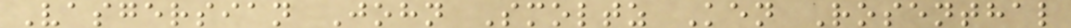Vasgersian John Smoltz Ken Rosenthal
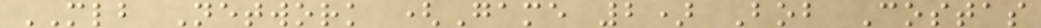MLB Network (Game 2) Bob Costas
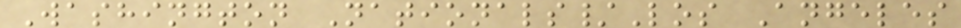Washington Nationals/Los Angeles
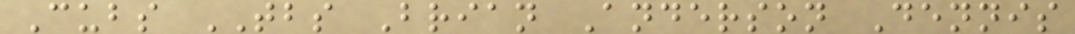Cubs TBS Brian Anderson Dennis
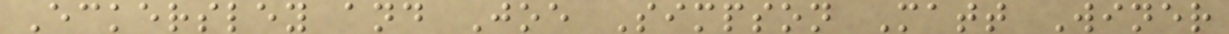Eckersley and Joe Simpson Matt Winer
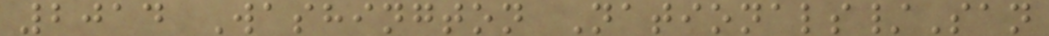2014 Washington Nationals/San
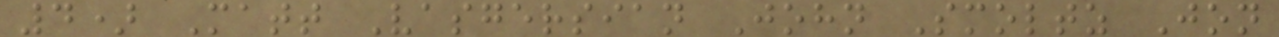4) Matt Vasgersian John Smoltz Jon
